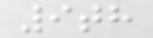9th
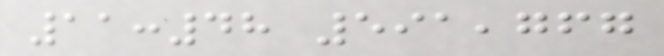11:48 591,767
